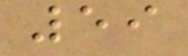59
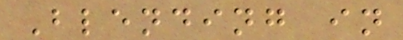Blending in
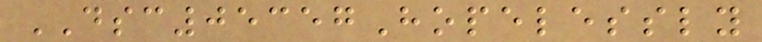DSC05357Hopelessly
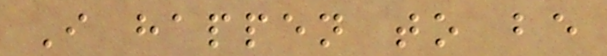I happen to be
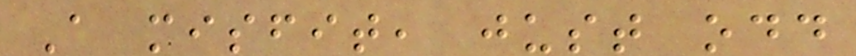A misfit, just odd
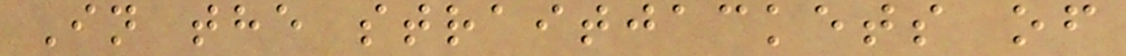In the straitjackets of
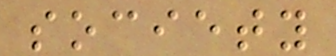society
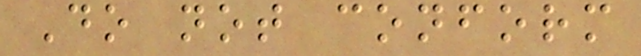Do not conform
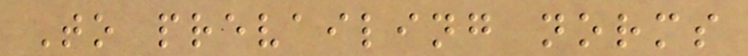To prevailing norms
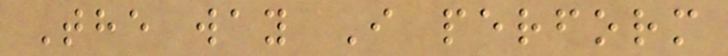The way I perform
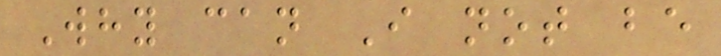Why can I not be
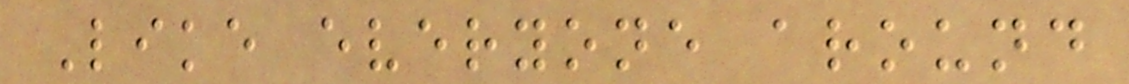Like everyone around
